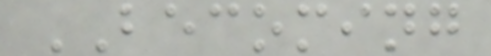BECOMING
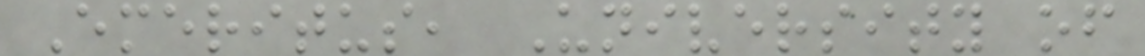Emeritus, University of
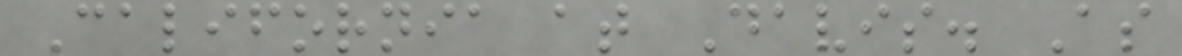California at Davis. As
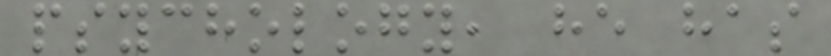psychology, he has
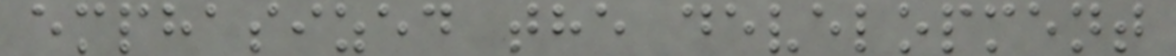emphasized the development
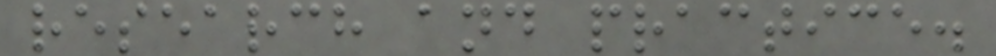research and practice.
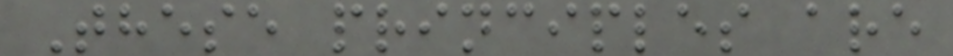These principles are
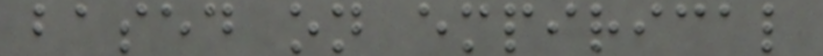based on empirical
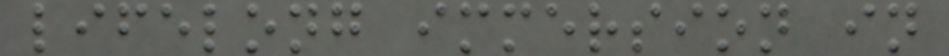lifelong immersion in
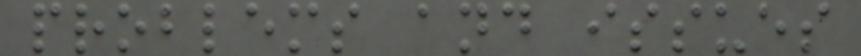problems and issues
